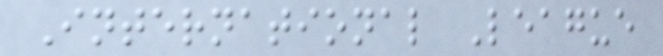International League
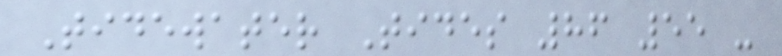Tidewater Tides 86 55 -
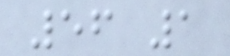56 1
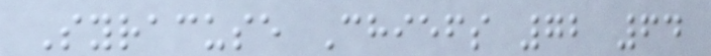Syracuse Chiefs 72 64
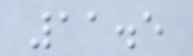11.5
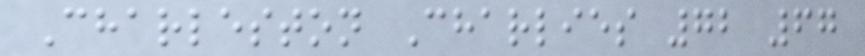Charleston Charlies 72 67
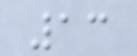13
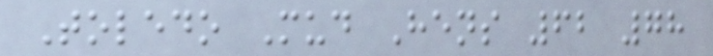Toledo Mud Hens 62 78
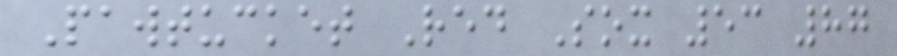Pawtucket Red Sox 53 87
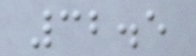32.5
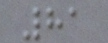81
